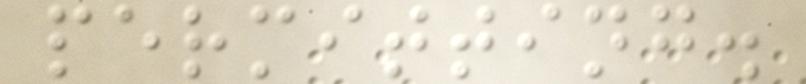permitting.
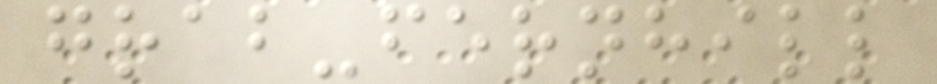grab-fernhill
